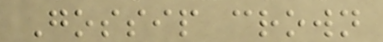Gossip crown
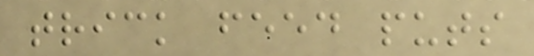trick feed puts
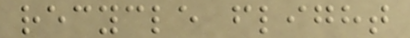recycle flight
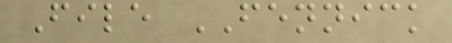File FENNICK
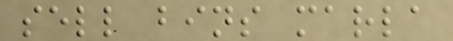sell bins marla
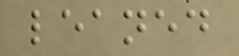leaned
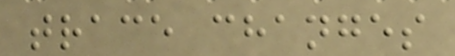trace changes
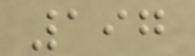197
